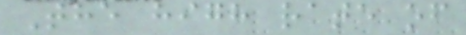The high rate of
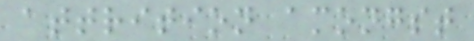attrition amongst
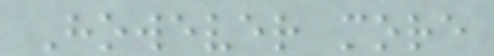However more
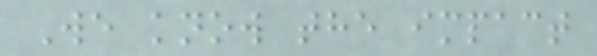We know the impact
